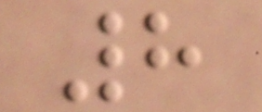8
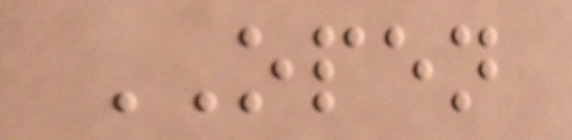OPEN
